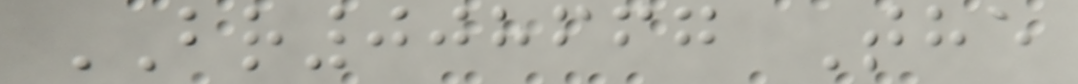BR008667 The
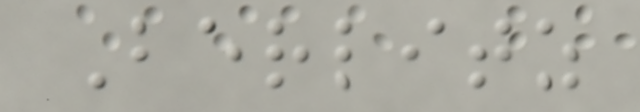Berlitz
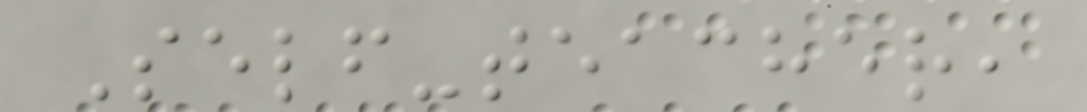Self-teacher,
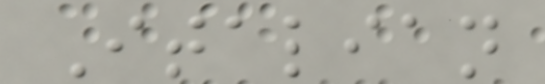Italian
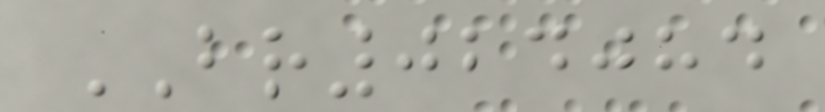BR024084
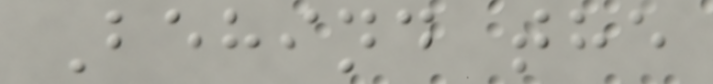Behind the
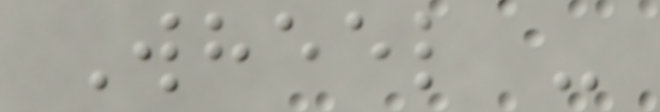Wheel -
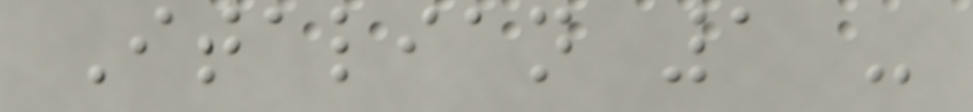Italian 1 -
